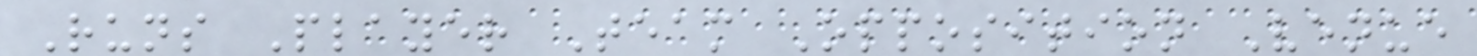Runs Player Team Opposition Venue
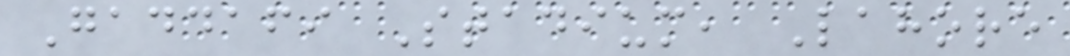Gaddafi Stadium, Lahore
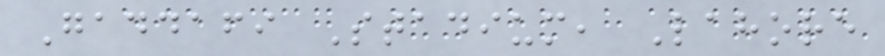Gaddafi Stadium, Lahore
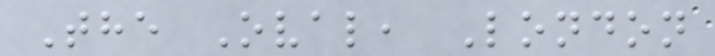The Oval, London
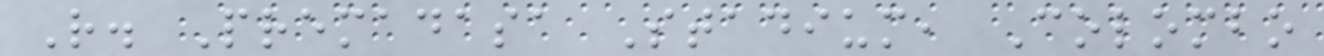R. Premadasa Stadium, Colombo
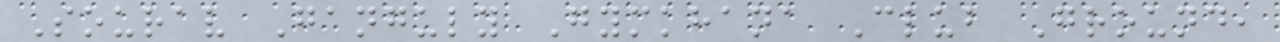Sourav Ganguly Gymkhana Club Ground,
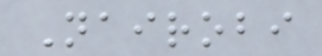Nairobi
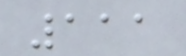111
